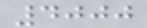4000
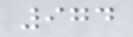974
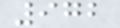972
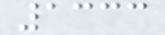1333
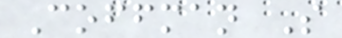Coffman S
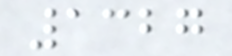1327
